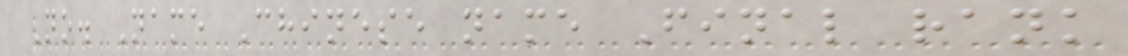No. Name Chinese name Final rank
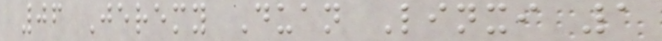06 Jeremy Duan Linxi 1
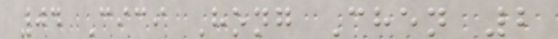04 Cici Hong Chen 2
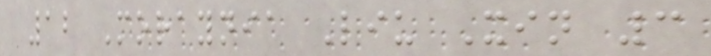12 Moraynia Liu Xin 3
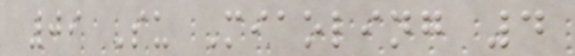09 Su Miaoling 4
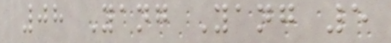08 Yang Yang 5
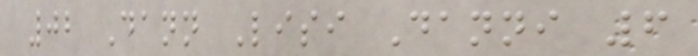02 Dann Lisi Danni 6
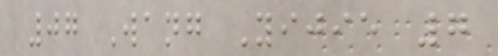07 Wang Yijie 7
